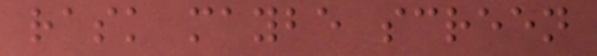rask maybe screen
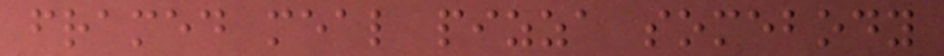framed meal pizza somebody
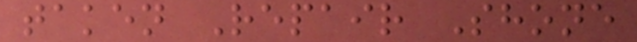taken Repair Shone
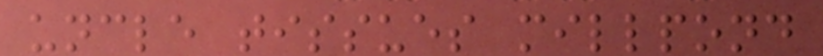uncle tissues millpond
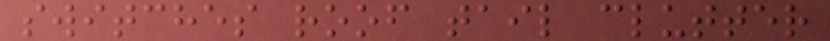switches roof tail clutter
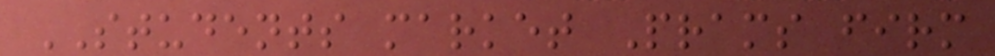STUDENTS market Prams firm
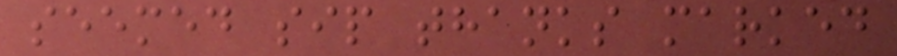seemed sip thanks marked
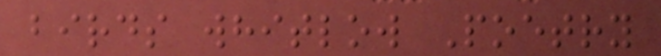birds whitlow Poetry
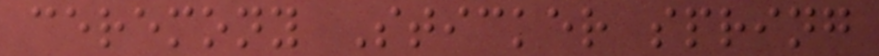ceremony Sticker spring
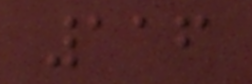116
